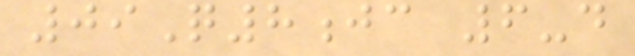09Q8jc 6-d
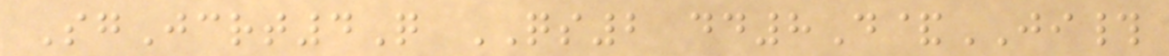SgJcrt4Q QS2 dd8D&JI#
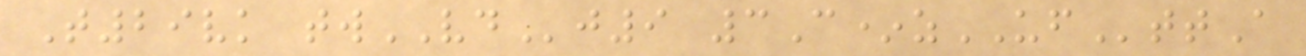T29vk twVDj9 3C*zUFttA
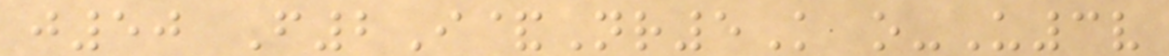j50 F2I&Nr5K o-U3v
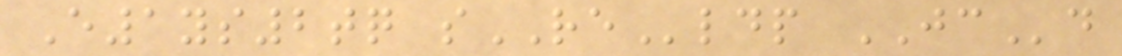E1ys2tq sREldp JCd
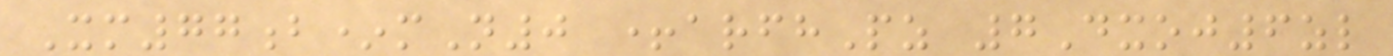Xm77b*mN0 +arfhPz 7Dxoj6zl
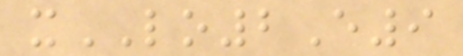xLO2E9
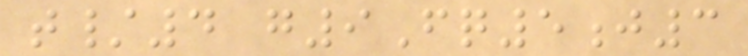t/4 g9Fq5j3
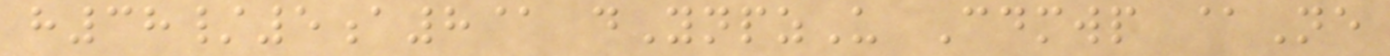h38/5a8@ dYnpzU Cdmwp @Ne
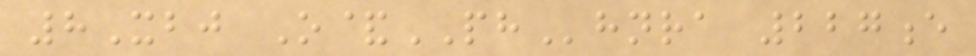8Xbj O&PHhnra 227e
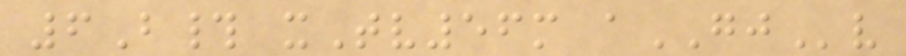6B# xTv56m aGJv
